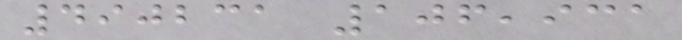490231 106,931
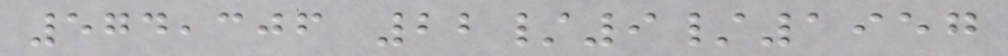574,306 22/9/1957
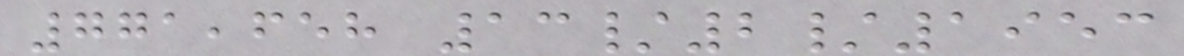771,658 13/2/1953
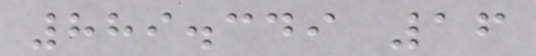889.349 16
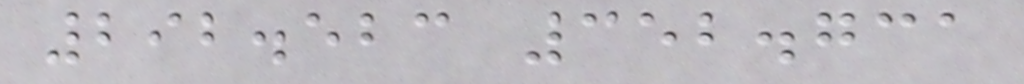292.523 352.731
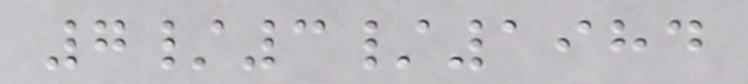7/3/1984
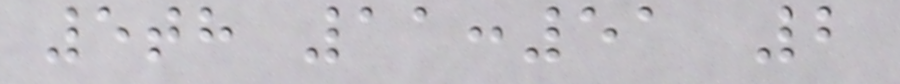5th 11:51 2
